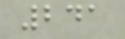241
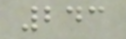243
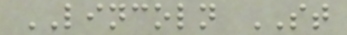LINCOLN ST
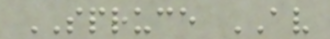SPRUCE AV
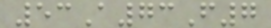53A73F7
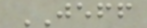JEFF
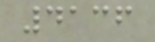4136
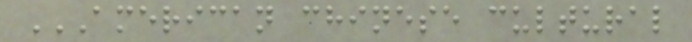AMERICAN CHINESE CULTURAL
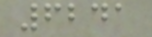6241
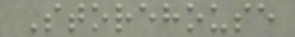Storehouse
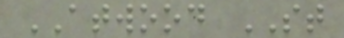ATWOOD ST
